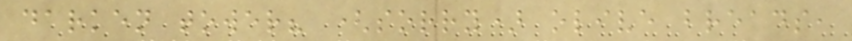darken tower? (sorry) olive breads,
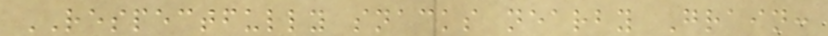RESPECTFULLY snacks nearby Grain:
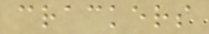crackers
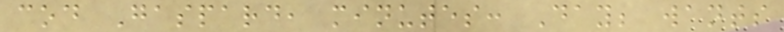cod Gaspard, minutes: Day; wants
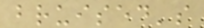bruised's
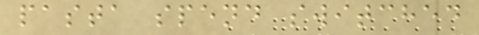pasta spend switched
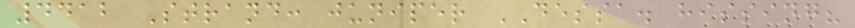4412 Strand: juniper DESSA. hissing?
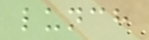lunch
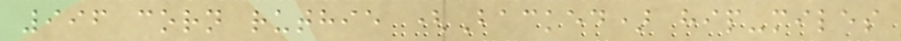996 corn ruthie (Backed) hip-miles
